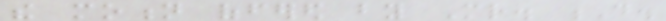the motion offered by Mr. D.
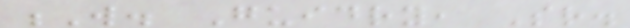W. Guidry, Sr.
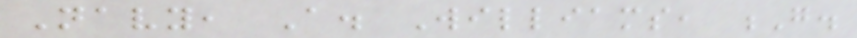Navy, A. Williams, G.
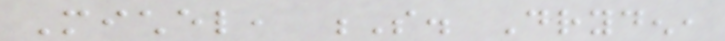Michel, S. Dryden,
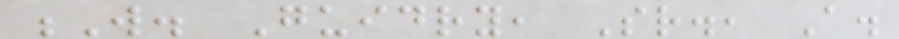W. Guidry, Sr., A.
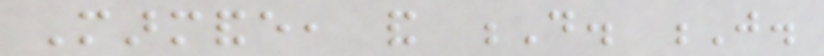Marmande, and D. J.
